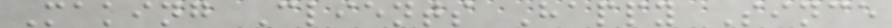Making Clients Happy Since
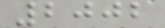2002
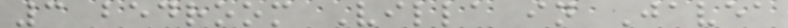3 bedroom Villa in Javea
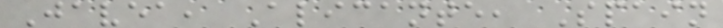Javea, Alicante, Spain
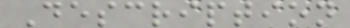Description
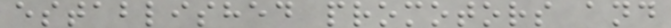established promotors and
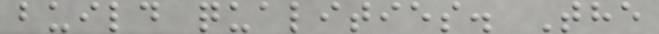build qualities. The
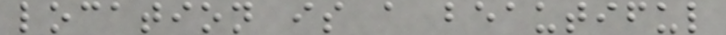location is a beautiful
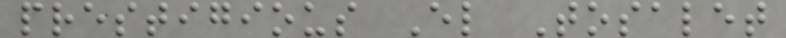prestigious El Tosalet
